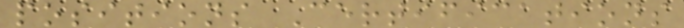positions Certifications
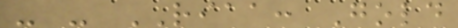- - RIAA: Gold
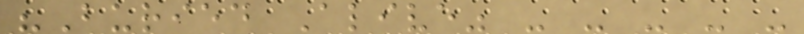"Buried Alive" - - - - -
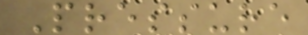Pressure
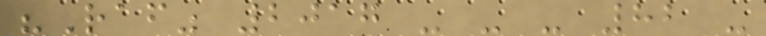"Raf" 2017 - - - 82 -
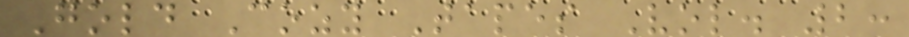Gold Cozy Tapes Vol. 2:
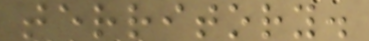territory.
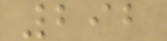292
